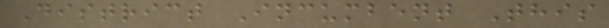District Incumbent This
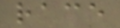race
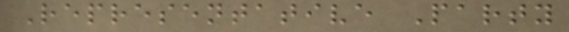Representative Party
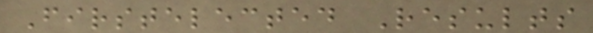Firstelected Results
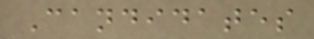Candidates
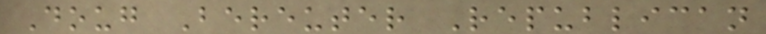Doug Bereuter Republican
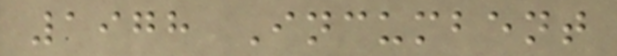1978 Incumbent
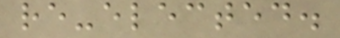re-elected.
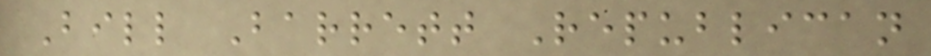Bill Barrett Republican
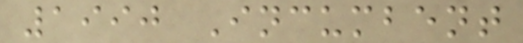1990 Incumbent
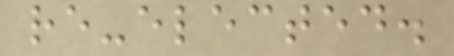re-elected.
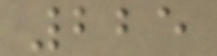225
